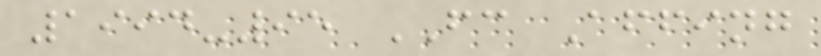1994-95 FC Affing
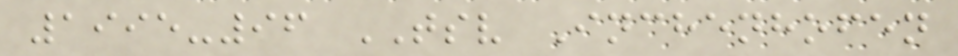1995-96 TSV Inchenhofen
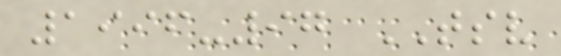1996-97 TSV
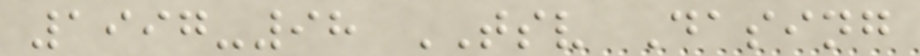1997-98 TSV Dasing
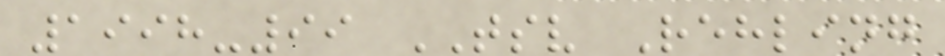1998-99 TSV Rehling
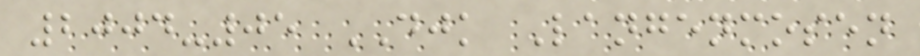2004-05 DJK Langenmosen
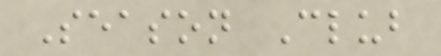Season Club
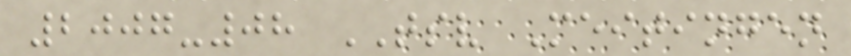2007-08 TSV Meitingen
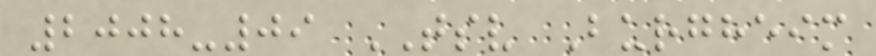2008-09 TSV Burgheim
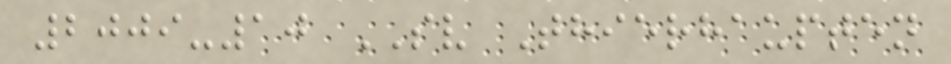2009-10 SV Thierhaupten
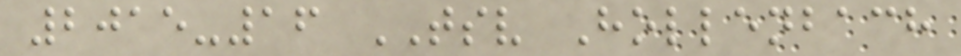2015-16 TSV Hollenbach
